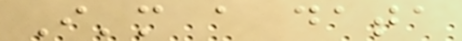I'm a data
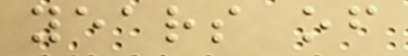years of
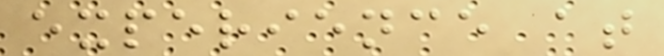experience at
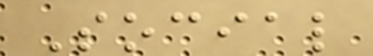Social
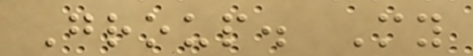Group. My
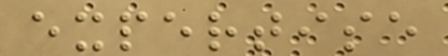expertise
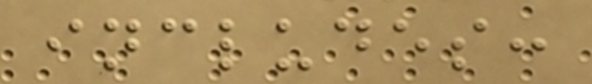includes:
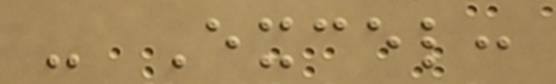- Excel:
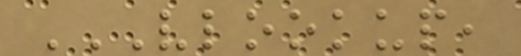VLOOKUP,
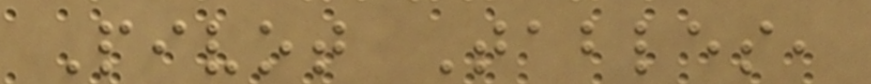Pivot Tables,
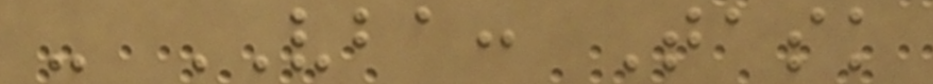- VBA: Task
